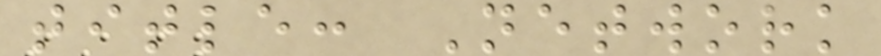title: Network
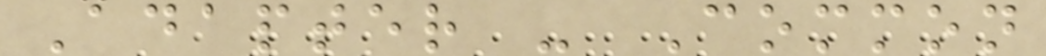Adapter - Common
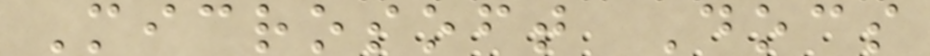Microsoft Docs
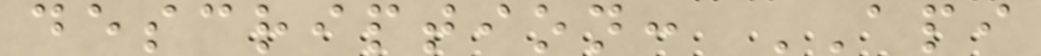description: API
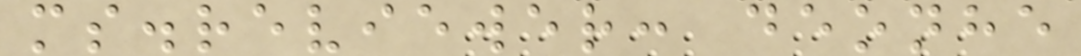ms.reviewer: deonhe
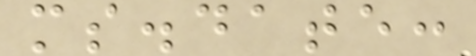ms.date:
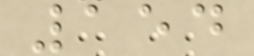154
